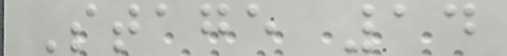Stage 14
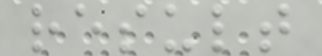result
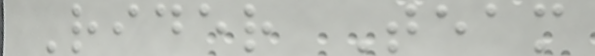Rider Team
